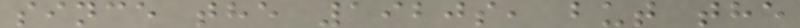since the 1920s, but the
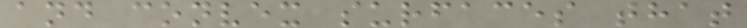and convex surfaces that
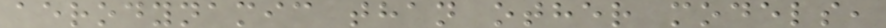aerodynamic than other models,
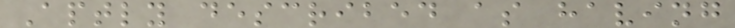Aptly described as having
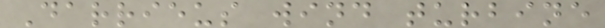Darrieus wind turbine
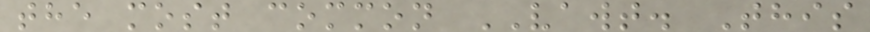the most common VAWT. This
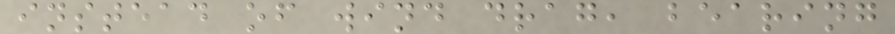instead of wind drag, bearing
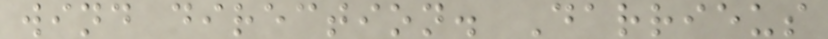wind direction. Darrieus
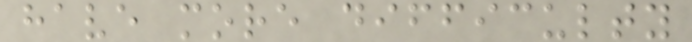have more difficulty
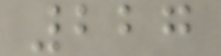227
